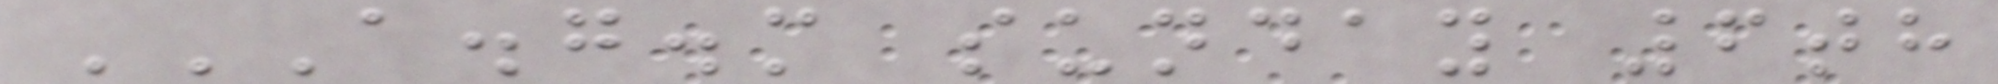A.G.M SUNDAY 6TH
